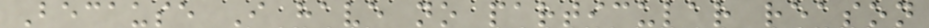Because I have no particular reason
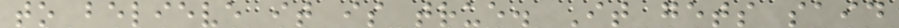to believe it is true. It gets said
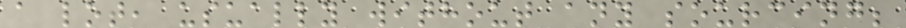a lot, usually without any sourcing;
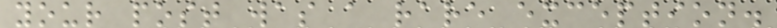your post was a rare exception.
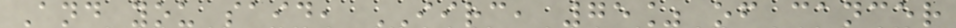And you said, IIRC, 75% of cancer
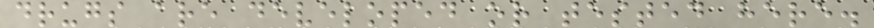drugs are developed or tested here.
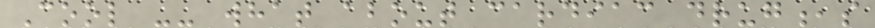Cool -- what about cardiac drug,s
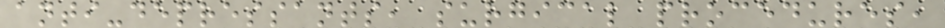anti-depressants, surgical procedures,
